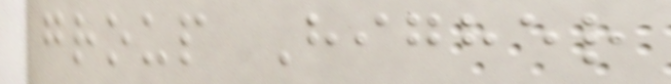group Higher
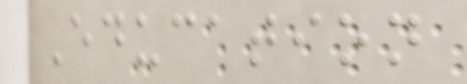Education
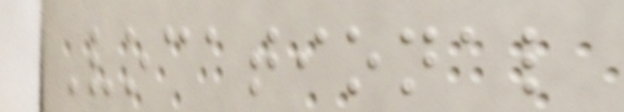Vocational
